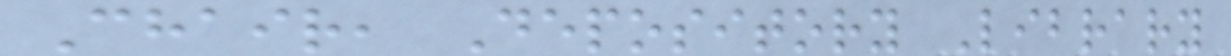Chair, Depository Library
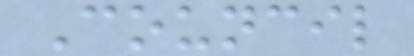Council
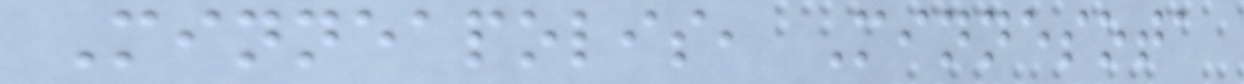Minneapolis, Minnesota
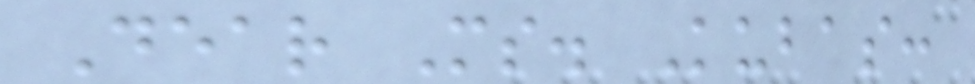Dear Ms. Kubas:
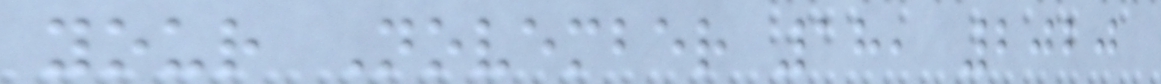your November 18, 2020
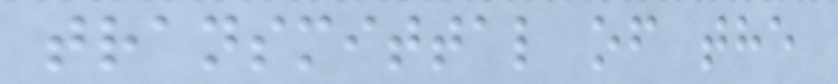transmittal of the
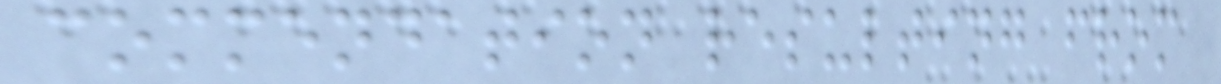commendation resulting from
